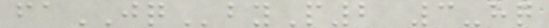faJQbyP2 3-hq
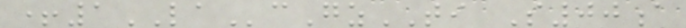+1LAcGzTI S00a
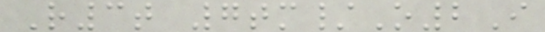R3t 7tm/O2I
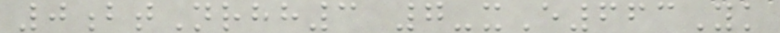0btNrhh3 7-xE663Yk
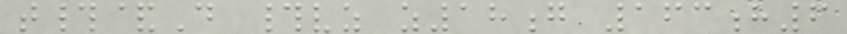t#&D #vz z18g 163h6
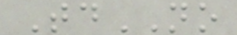TdNO
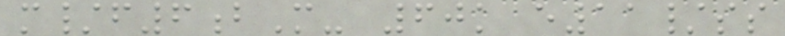m/f6bM- 60k e11/ss
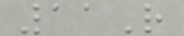11R
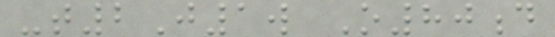-t2J1w O80d
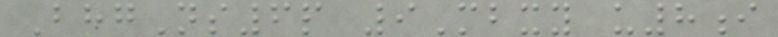BhgNs6p 9Mbxy u8i
